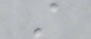A
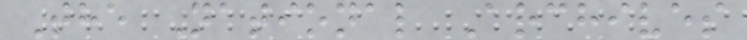The National Archives
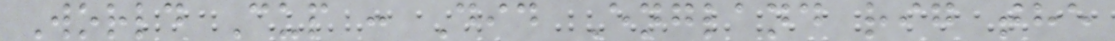World Cup : Did England rig the
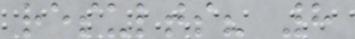results? 8
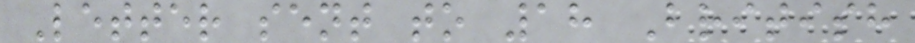Letter sent to 18 British
